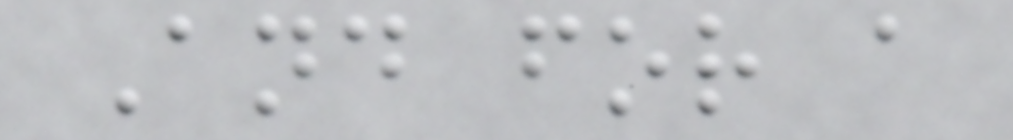And for a
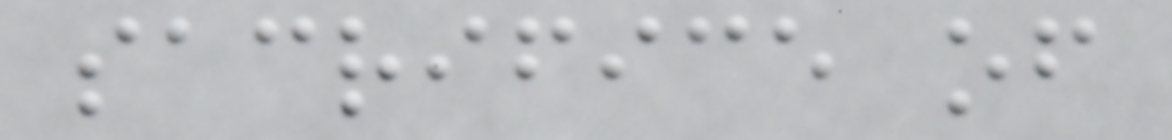sacrifice of
